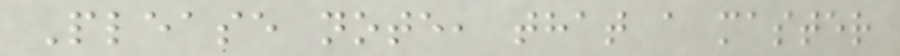Please note, that a master
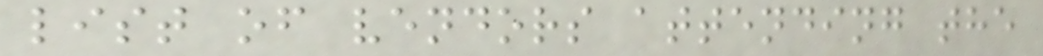list of vendors attending the
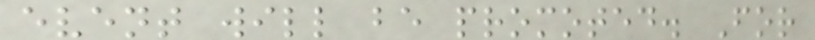event will be promoted. For
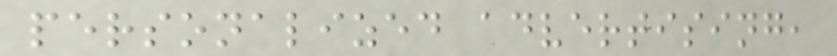personalized advertising,
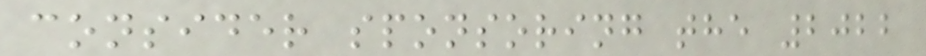consider sponsoring the 2022
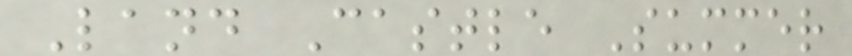Land Castle Summer
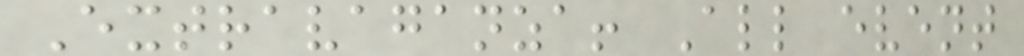Extravaganza! All event
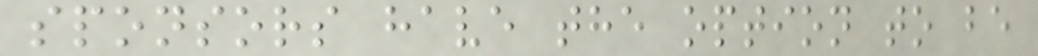sponsors have the option to be
